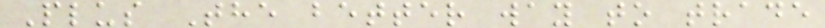Plus The better way to trade
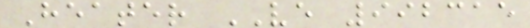Heater VE 992315
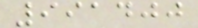991400
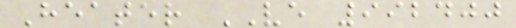Heater VE 992400
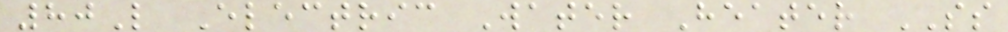80L Electric Water Heater SS
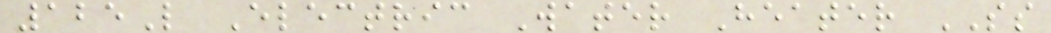125L Electric Water Heater SS
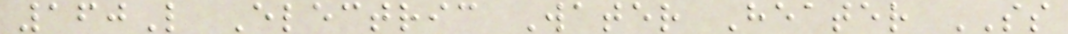160L Electric Water Heater SS
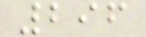296
